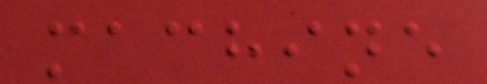machine
